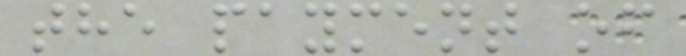the payment of
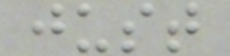just
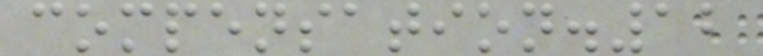compensation.12
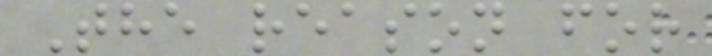The reason for
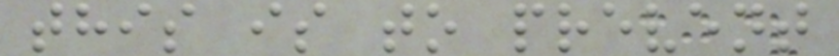this is to prevent
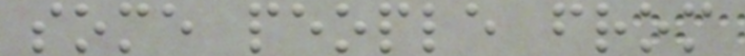some people from
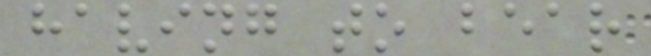having to bear
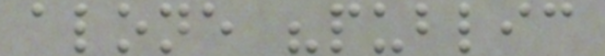alone "public
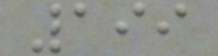199
